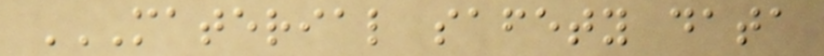MATERIAL SAFETY DATA
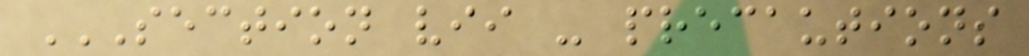SECTION VII - PRECAUTIONS
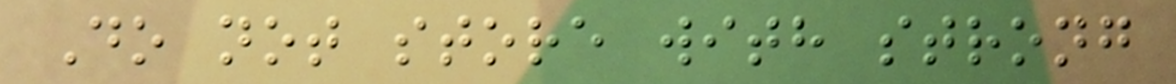Do not store with strong
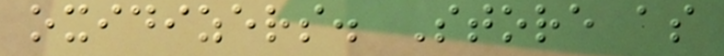oxidizers. Store as
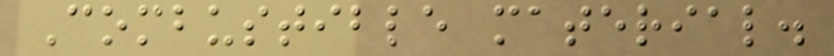Combustible material.
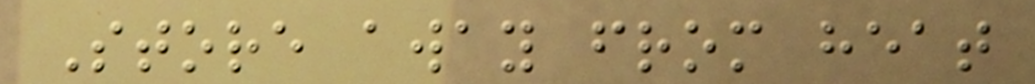Store away from heat
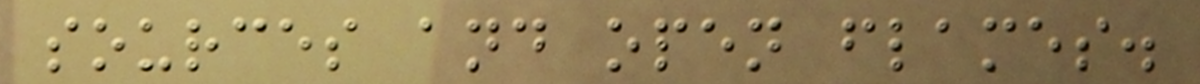sources and open flames.
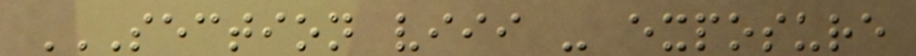SECTION VIII - EXPOSURE
